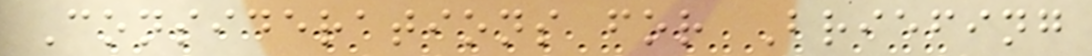Considerations for Briefing
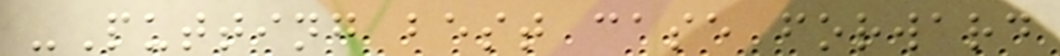-Putting best case forward
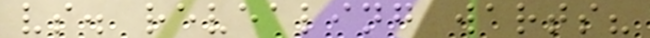vs. revealing warts?
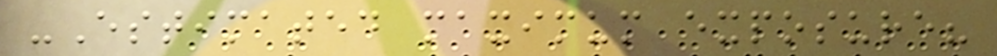-Estimated maximum exposure?
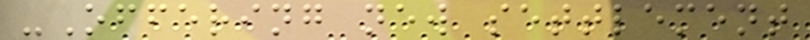-Offering new settlement
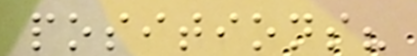positions?
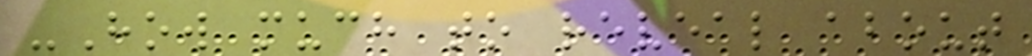-How much to reveal about
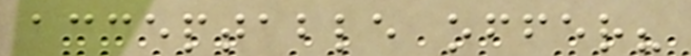acceptable offer?
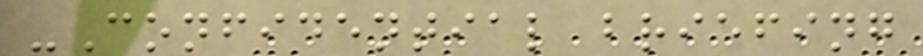-Confidential briefing
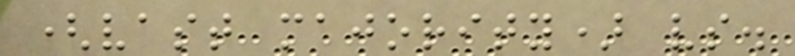(vast majority) vs.
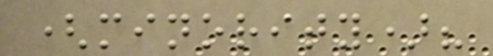(minority)?
